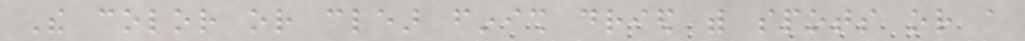The color or clear finish dried with spots or a
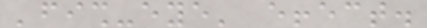'fish-eye' effect.
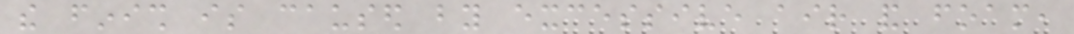the finish is caused by excessive air and foam,
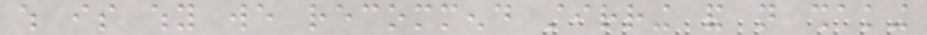which is why we recommend stirring and not shaking
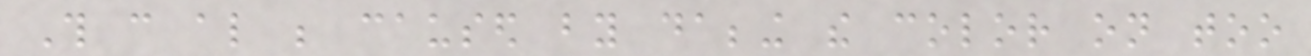This can also be caused by dabbing the color on too
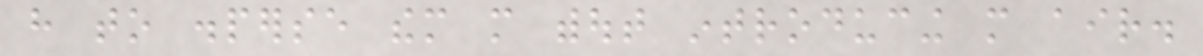have to disperse them more without introducing more air.
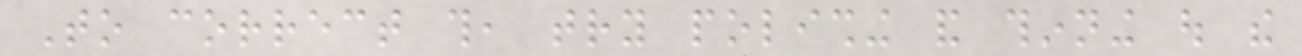To correct this, try polishing and thinning out the
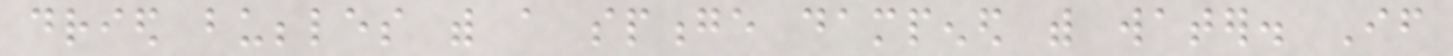dried bubbles with a sponge dampened with water. If
